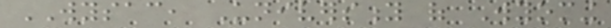WYSAC, University of Wyoming
